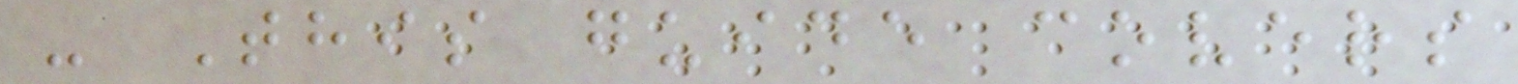- This guide covers
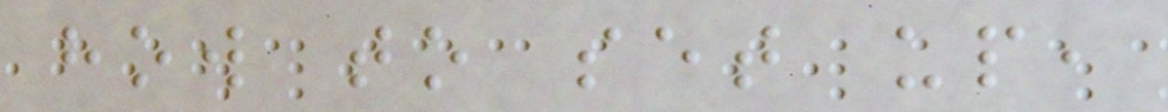how to set up,
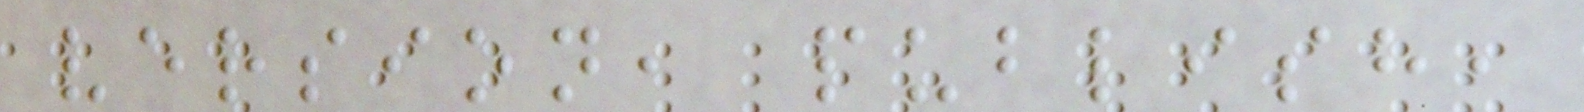version, publish,
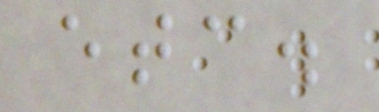etc.
